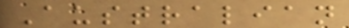Australian
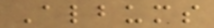Albums
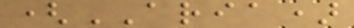(ARIA)
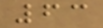63
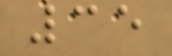35
